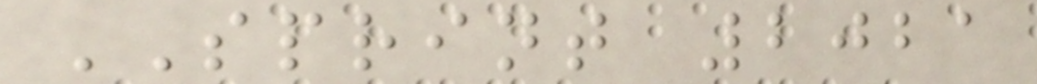SPRINT 2021
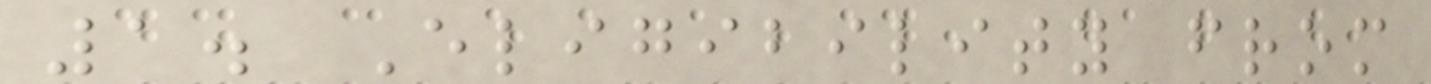1. Eligibility from
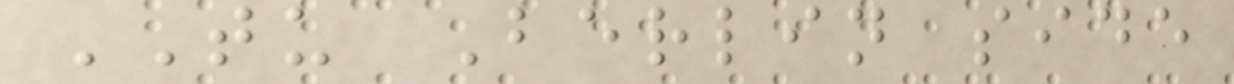TU Berlin side
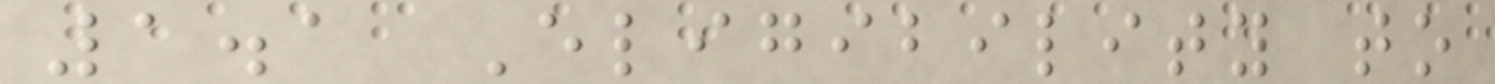1.1 Eligibility to
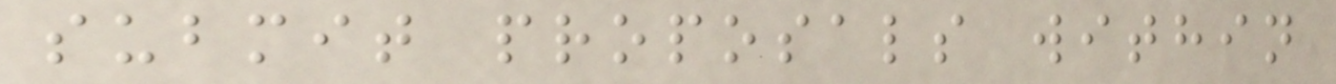submit proposals within
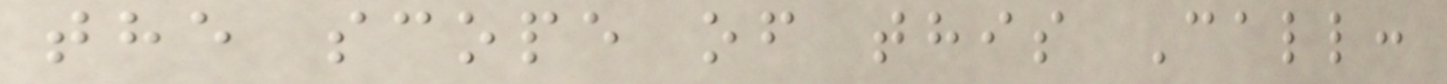the scope of this Call:
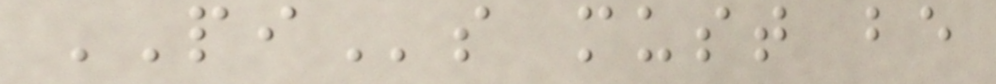PIs must be
